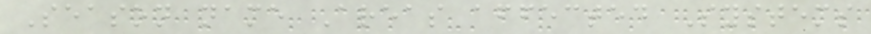Season name Areas affected Systems
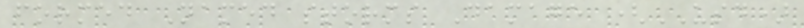formed Named storms Damage (USD)
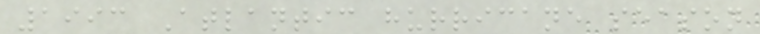1993 Atlantic hurricane season
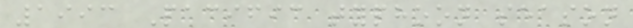1993 Pacific typhoon season
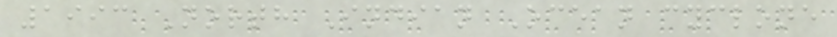1993 North Indian Ocean cyclone
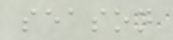season
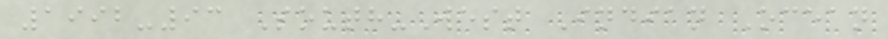1992-93 South-West Indian Ocean
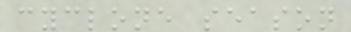cyclone season
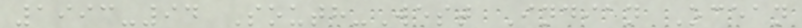1993-94 South-West Indian Ocean
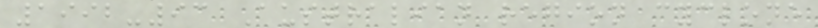1992-93 Australian region cyclone
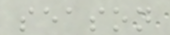season
